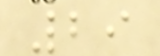29
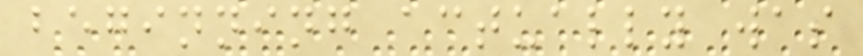beginning actually was
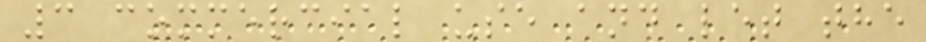3 commercial use and let the
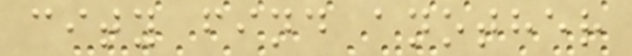city find another
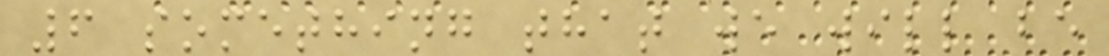6 something that we will be
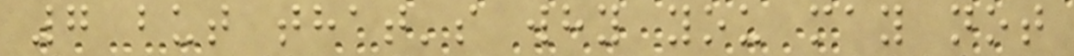7 but that's why you may not
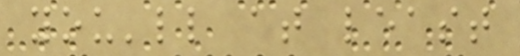you'll at least
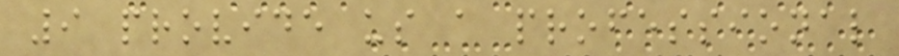9 provide us a professional
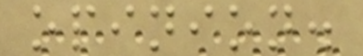opinion.
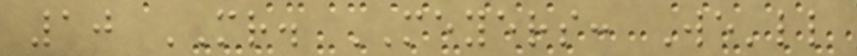10 MR. MEYERS: We'll
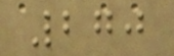270
